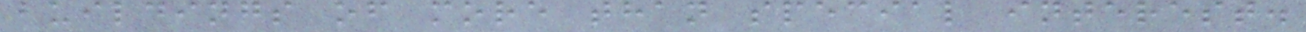buildings of more than special interest.
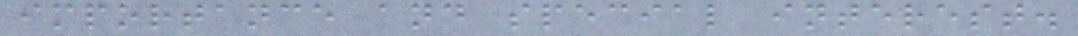importance and special interest.
